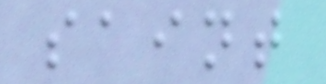saint
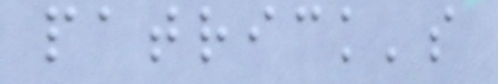patrick's
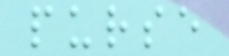purse
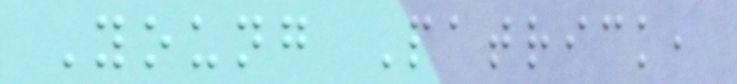Young Patrick,
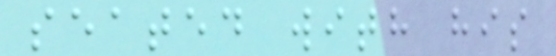seated with his
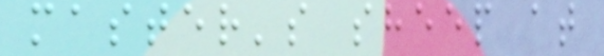master's sheep at
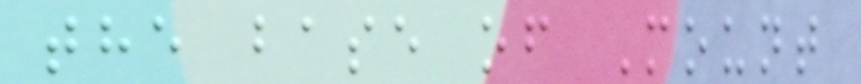the base of Mount
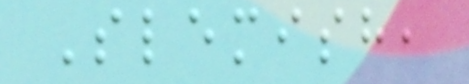Slemish,
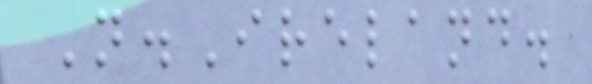N.Ireland.
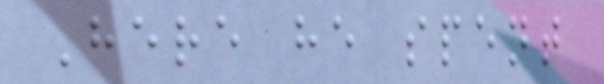Here he spent
